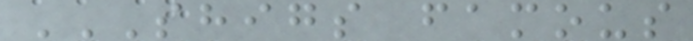SHIGS FAMOUS
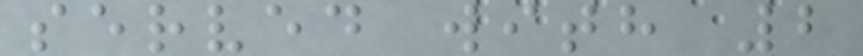served with 2
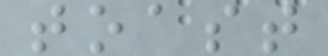toast
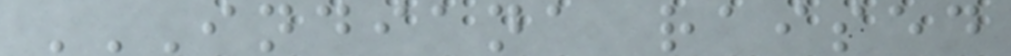INDIANA RAISED
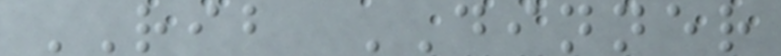RIB DINNER
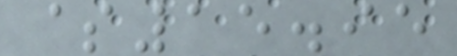$15.95
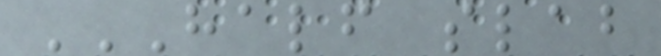HALF SLAB
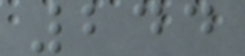244
